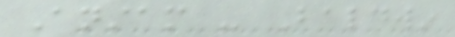Anstam - Baldwin
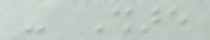- Share
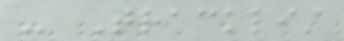- Tracklist
